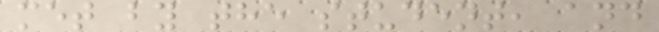met by the student, and
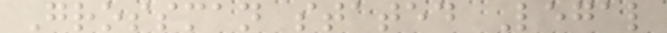Grossman stated Legal
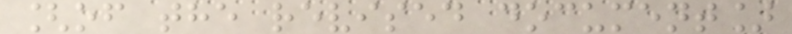[of the revised document]
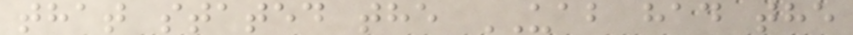that stated the UAB had the
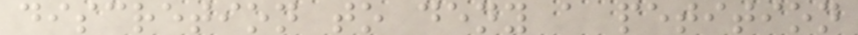discretion to deny a petition
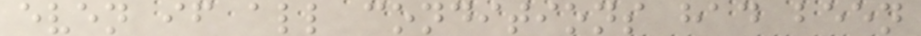even if all conditions had been
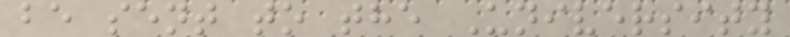be sent to the University
